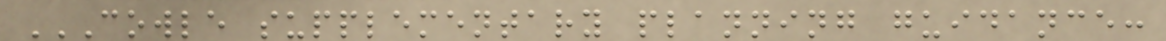COWLE SUPPLEMENTARY PLANNING GUIDANCE:
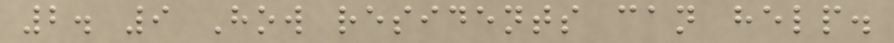2. 9 How residents can help.
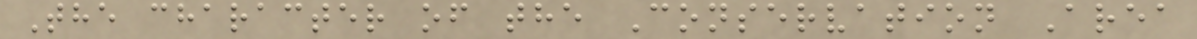The character of the Conservation Area
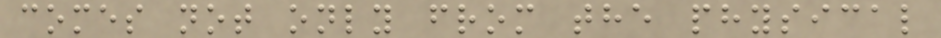comes not only from the physical
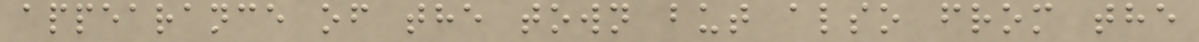appearance of the town but also from the
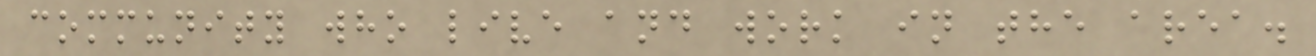community who live and work in the area.
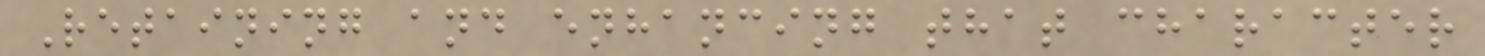Retaining and enhancing that character
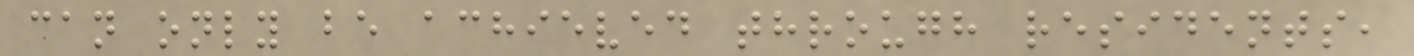can only be achieved through residents,
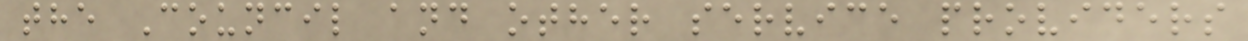the Council and other service providers
